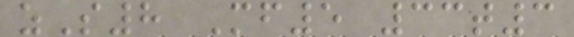zS8 Mf5 33t3
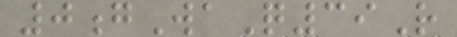0gWaQ39R
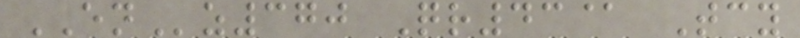ENz370 Qr43@ Tcy
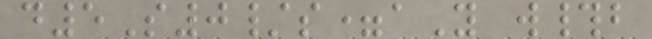d5S0/s=aY w#b
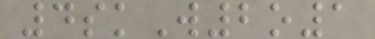4skW2o1
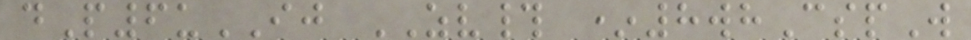dP6uIJ ZV# *8whCspW
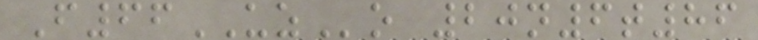F66UZo 20n6t86
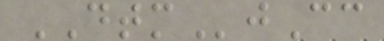DTMjCc
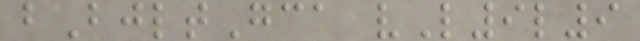bBjltGca vL9l9
